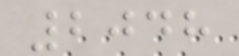2048
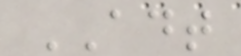ADT
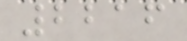2216
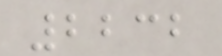2232
